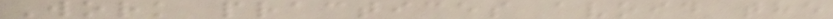Work practices avoid the
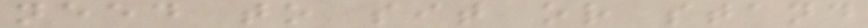need to sit or stand
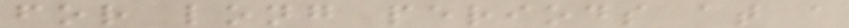for long periods at a
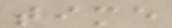time
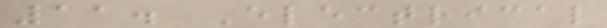11. Electrical
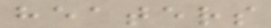heaters
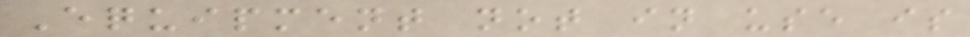Equipment not in use is
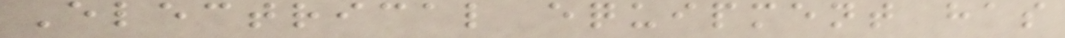Electrical equipment has
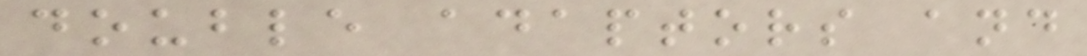double adaptors and
